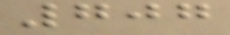707
